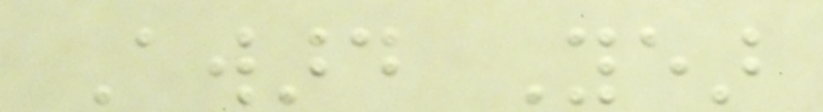Award Year
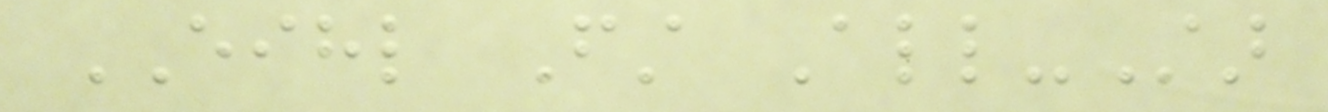EIHL First All-Star
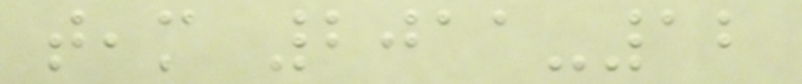team 2011-12
